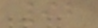92
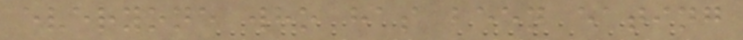everyone who has been eating
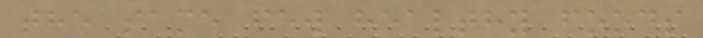the same few healthy foods
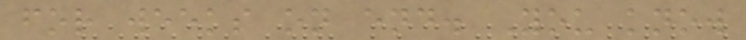for weeks on end. You know
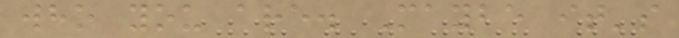who you are. Maybe it's
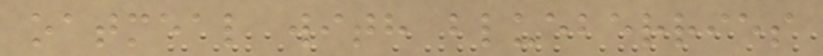oatmeal with blueberries
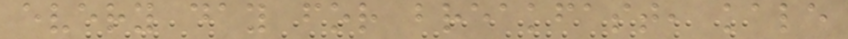every day for breakfast, kale
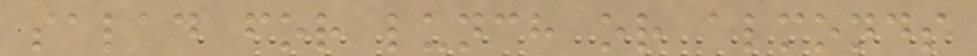salad for lunch or almonds
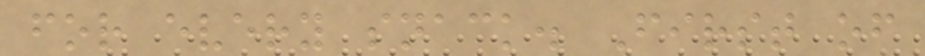for every snack. First of
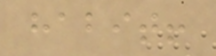habit!
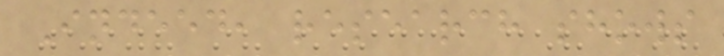Indeed, research shows
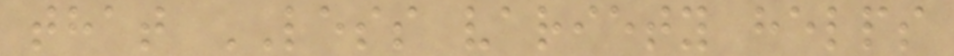that LESS variety helps
